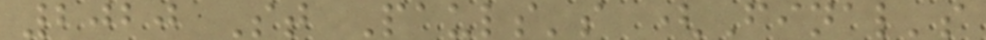2020 St Pauls's (Final's
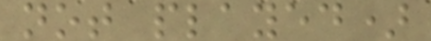not played)
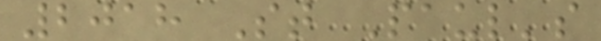2018 St Paul's
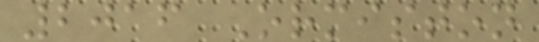2016 Ormiston
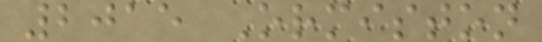2015 Ormiston
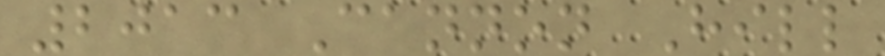2013 Cannon Hill
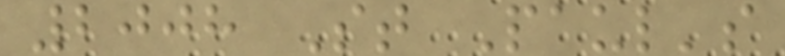2008 St Paul's
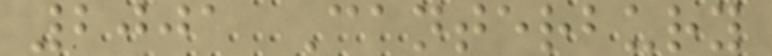2001 Canterbury
